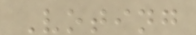Voting
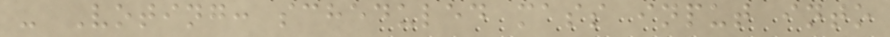- Voting: scheduled mass input into
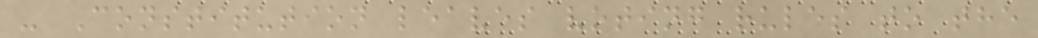- Constitution leaves voting rules to the
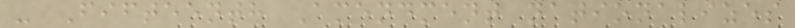- Fifteenth Amendment nationalizes
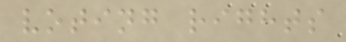voting rights
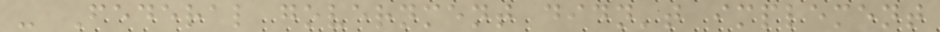- Federal government didn't implement
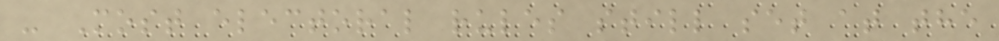- Most electoral rules still set at the
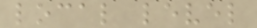local level
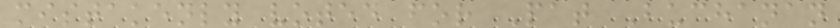mistakenly voted for Pat Buchanan
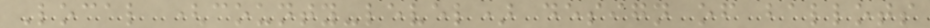Local (county-level) design of ballots
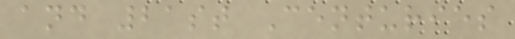and 21st Centuries
